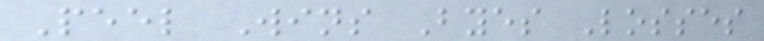Peel Wins Byes Losses
